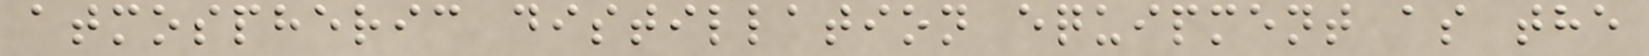atmospheric distillation equipment as the
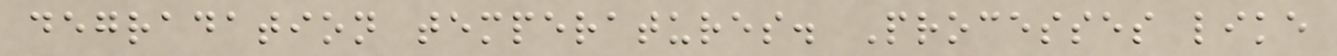degradation temperatures. Processes like
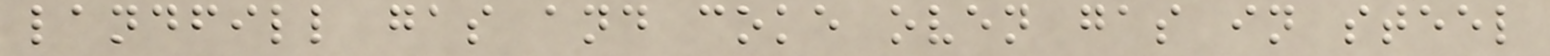landfill gas and coke oven gas in steel
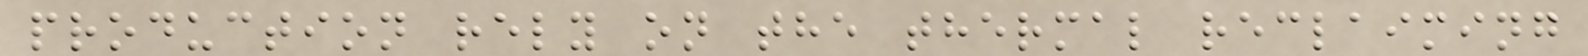production rely on the thermal reclaiming
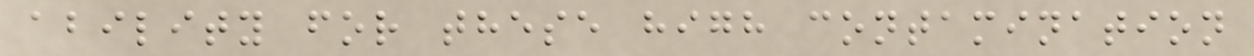ability for these high contamination
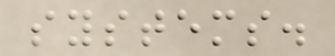systems.
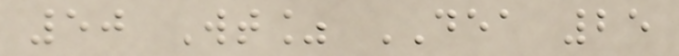50 Wt% DEA 25
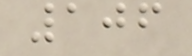106
